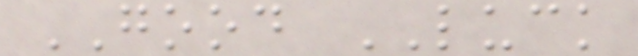GOOD LUCK
